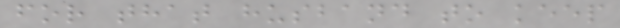for that husband to keep
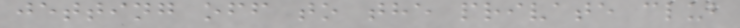jetting off to the private club
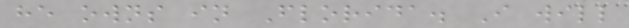he owns in Florida. I will
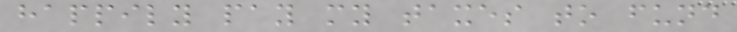happily pay my taxes to fund
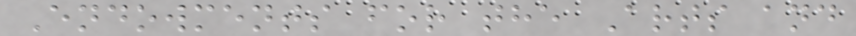Endowments for the Arts and
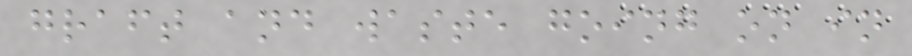graft and waste going on in
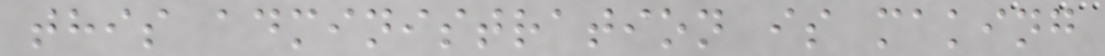this administration is making
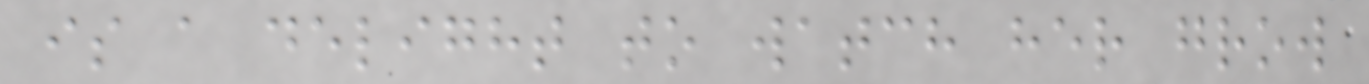is a delight to watch her grow
